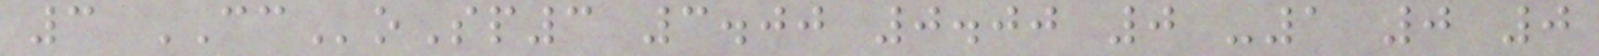3 CCoSp3 3.00 0.00 0 -1 0 0
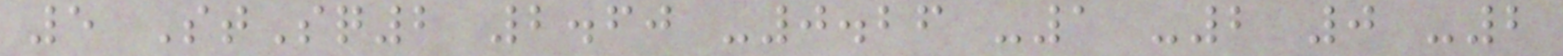5 StSq2 2.60 -0.26 -1 -2 0 -2
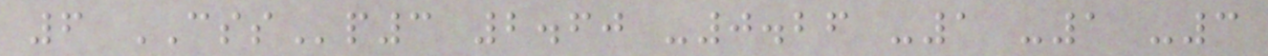6 CSSp3 2.60 -0.26 -1 -1 -3
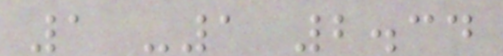1 -1 2.34
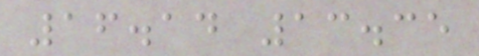16.14 13.35
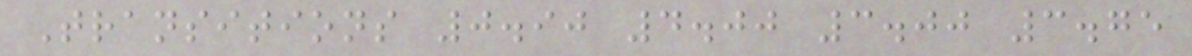Transitions 0.90 4.00 3.00 3.75
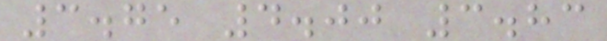3.75 4.00 3.83
